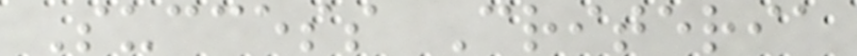Success Criteria
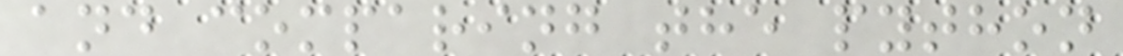and comparing the python
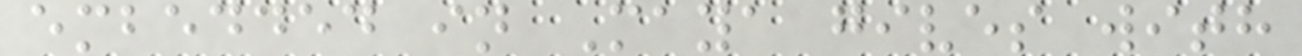embedded in Maya gives with
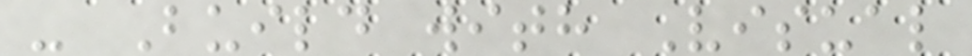- Build with Visual
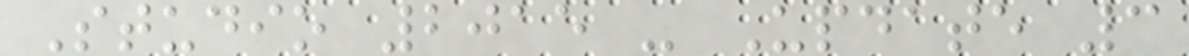Studio 2015 - Update 3
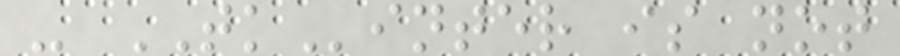- TKinter is not
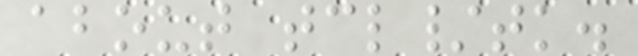about tcl/tk.
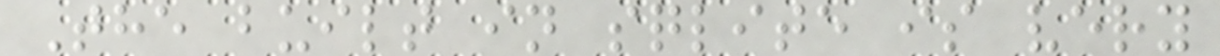The built in sqlite is very
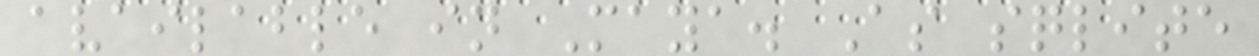available in Maya. As sqlite
